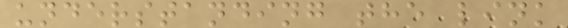understanding the link
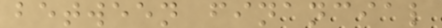between financial
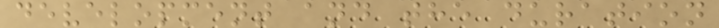development and the duration
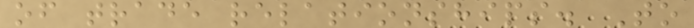of trade relationships. To
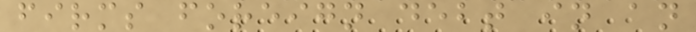firms foreign debt in an
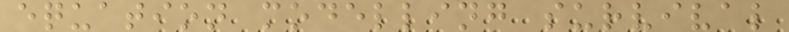equation modelling survival
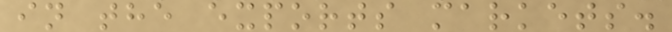in the exports markets.
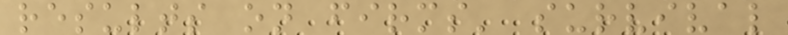results on firms' survival
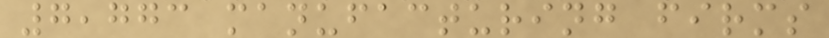7,773 manufacturing firms
